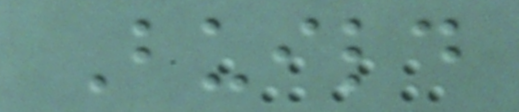Build
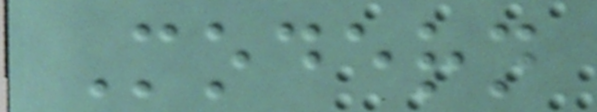Modern
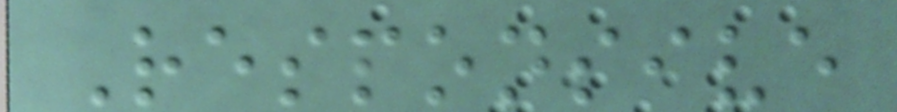Responsive
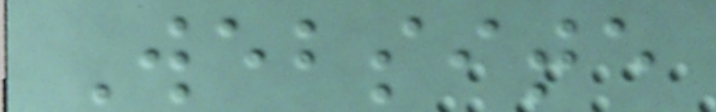Website
